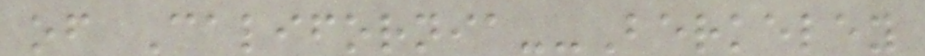of California--Berkeley
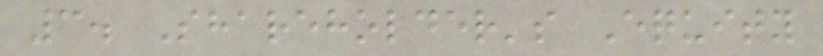3. Shareholder's Equity
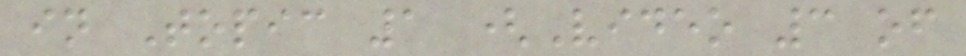in Topic 1 (Video 3 of
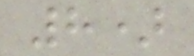8)
